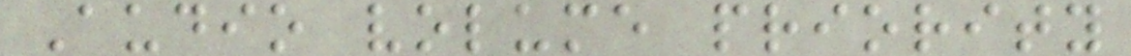Audio volume priority
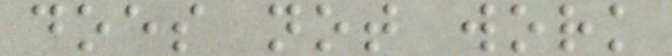does not work
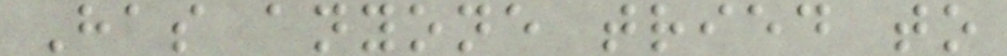Has anyone tried to
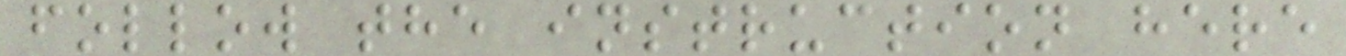follow the instruction here
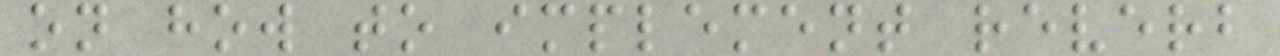on how to implement reverb
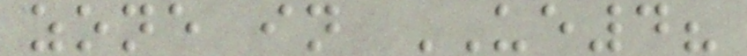zone in UE4?
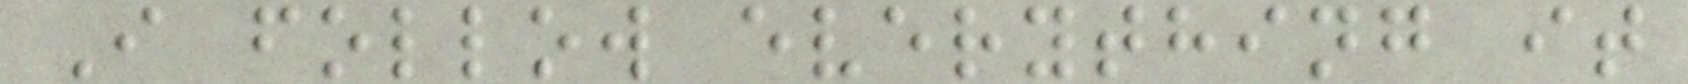I follow everything it
